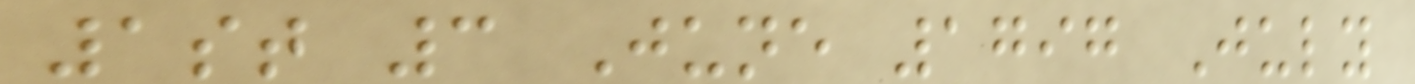1st 3 June 1797 July
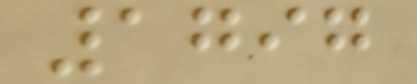1797
